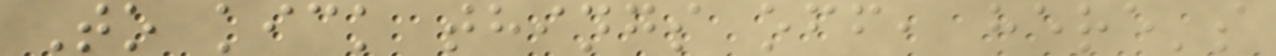To kick things off, here's
